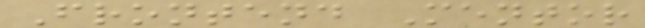Frontend Mentor
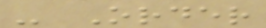- Order
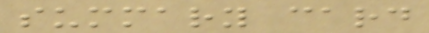summary card
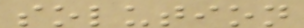solution
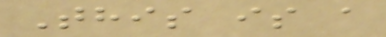This is a
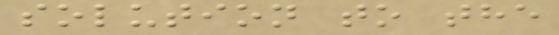solution to the
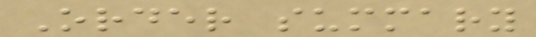Order summary
